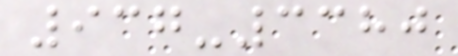937-3380
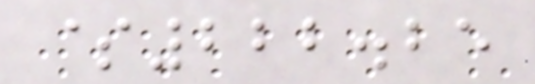$222.25
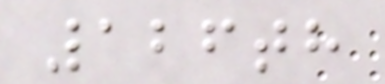126th
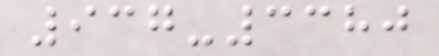937-3380
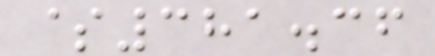$381.36
